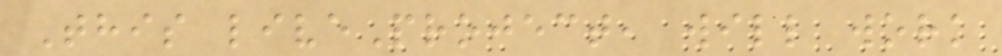This liveProject, will work
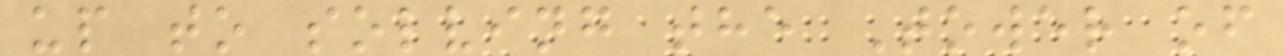up to solving the Tower of
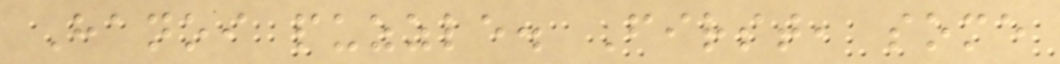Hanoi puzzle. First, some
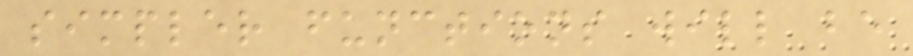simpler functions will be
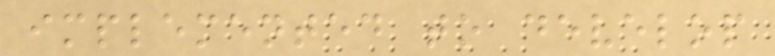implemented to develop
